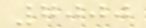7000
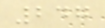247
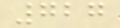727
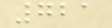721
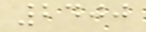2400
